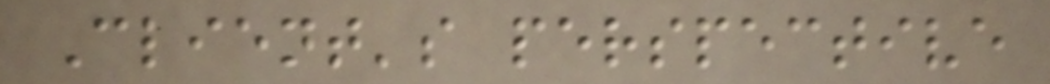Client's perspective
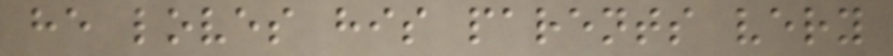he loves his parents very
